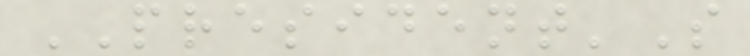PRESIDENT'S
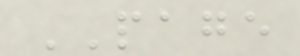PAGE
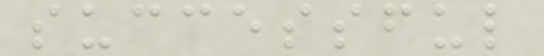successful
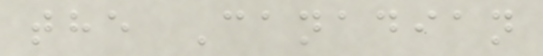the Canadian
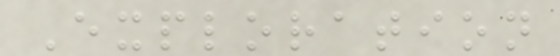Exploration
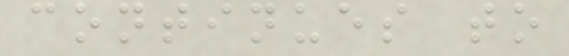continues to
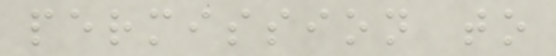permission to
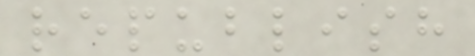republish
